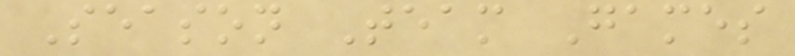Season Team Games
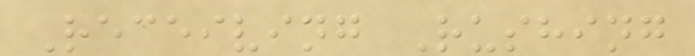Receiving Rushing
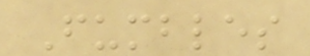Fumbles
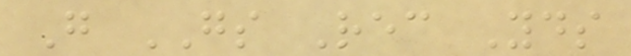G GS Rec Yds
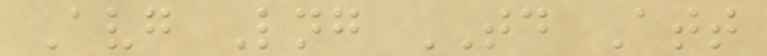Avg Lng TD Att
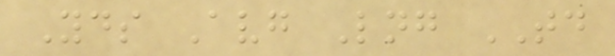Yds Avg Lng TD
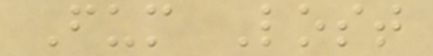Fum Lost
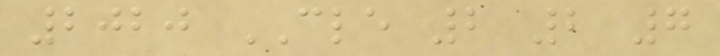2020 CLE 2 2 7
